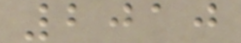2010
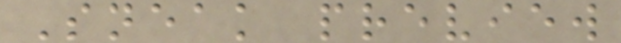Sneak preview
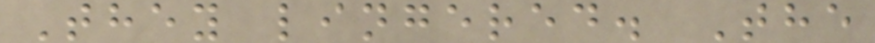They lingered. The
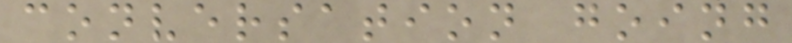conversation going
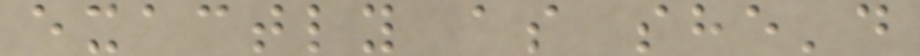exactly as she'd
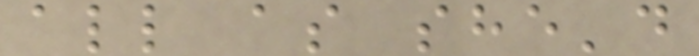all as she'd
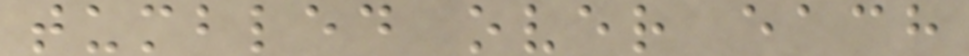tumbled over each
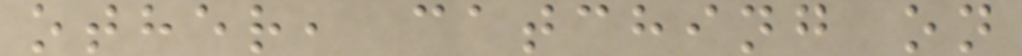other, catching on
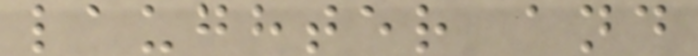laughter and
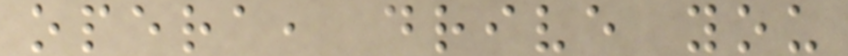opera, drive you
